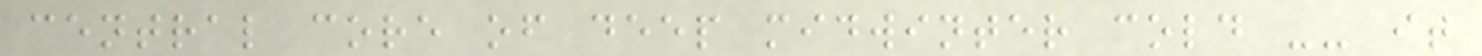central core of deep midwinter cold -- it
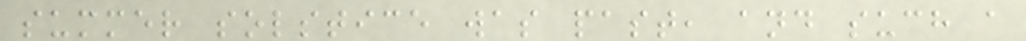summer solstice was past, and such a
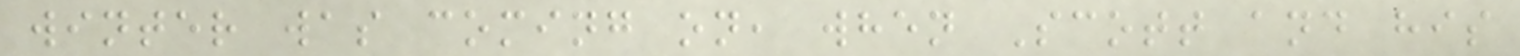winter was coming on, when Scott and his
